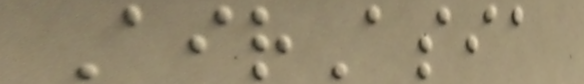AirAsia
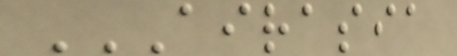AIRASIA
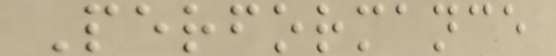Performance
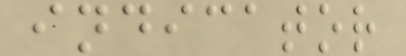indicator
